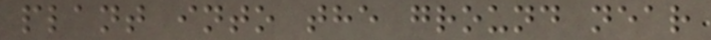plant into the ground near
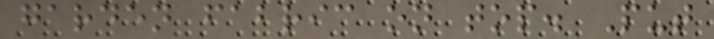garden fabric on top. Put
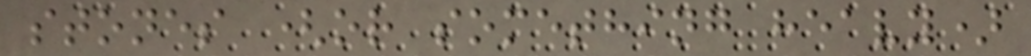stones (or something heavy)
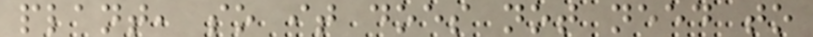plant, so it does not need to
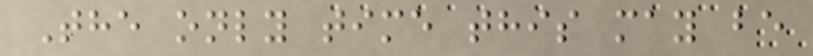The only time this may be
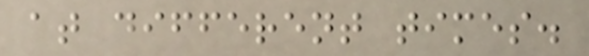at different times.
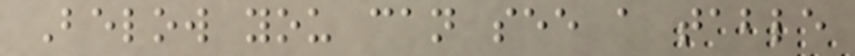Below you can see a table
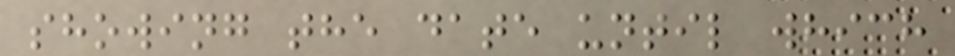showing the date until which
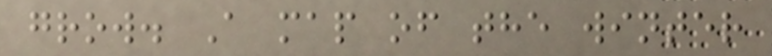grow. A map of the winter
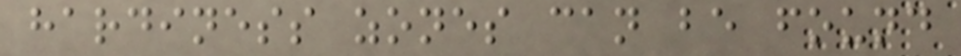hardiness zones can be found
